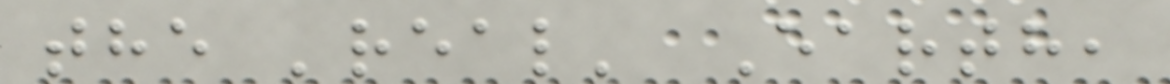the 'real' Earth,
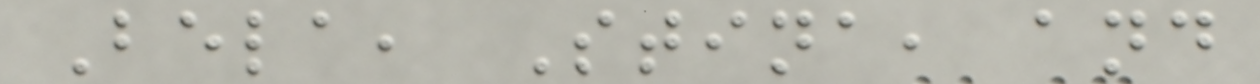Bela, Stina, and
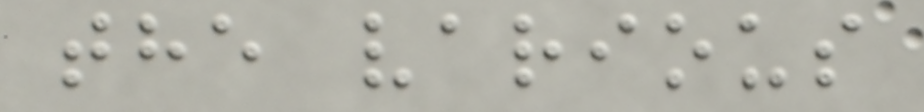the various
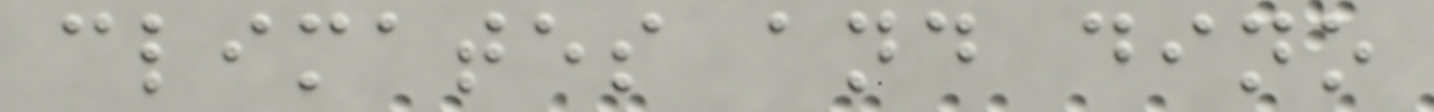climates and dino
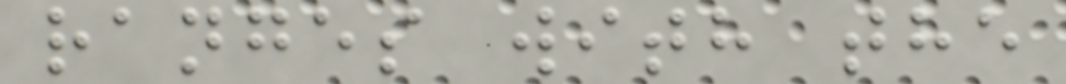ranges with the
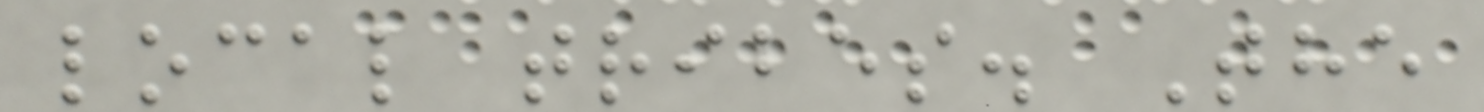local tribes. The
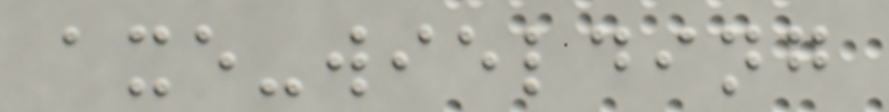axe-wielding
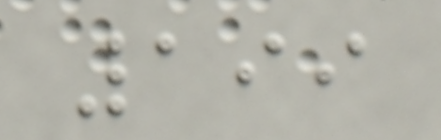199
